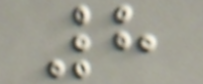8
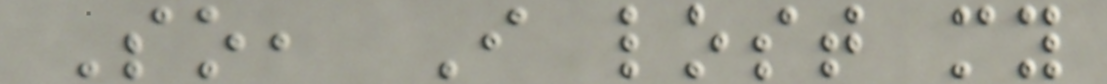So, I lost my
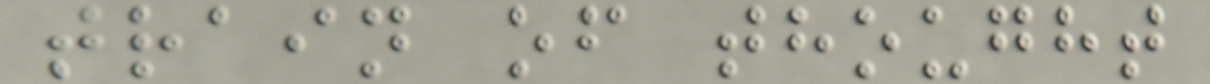train of thought
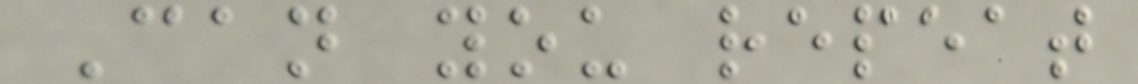Can you repeat
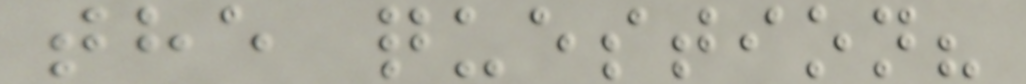the question?
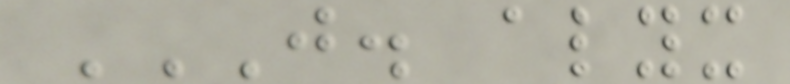J. ALYX
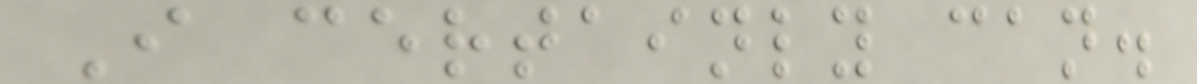I certainly can.
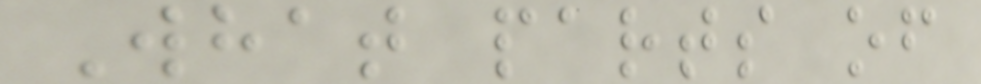What parts of
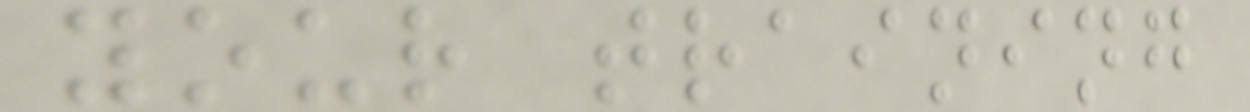your training
